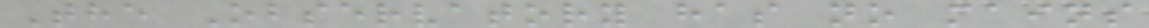The Observatory has no mains
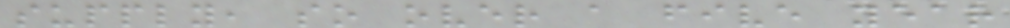supply, so over a five year
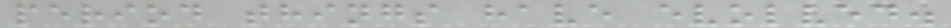period things have evolved.
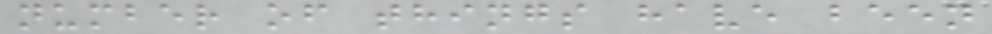number of things have been
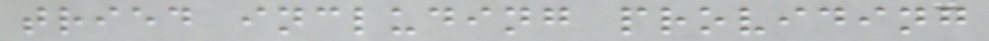tried including providing
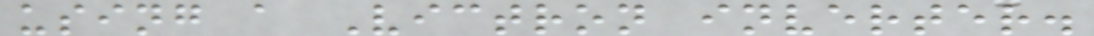using a Victron inverter.
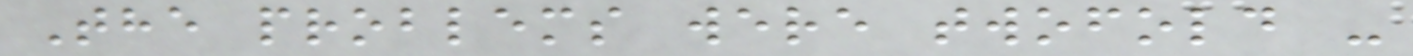The problems were twofold -
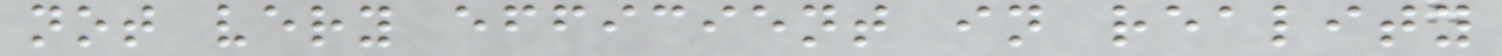not very efficient in reality
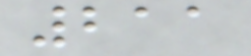211
